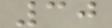30
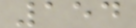154
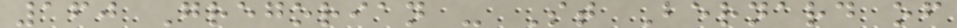160 Gregorian - St Bernard of
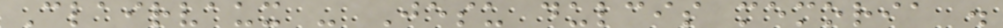Clairvaux - Jesu dulcis memoria .
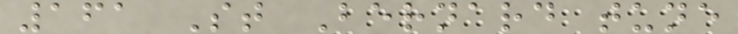161 St Bernard tune
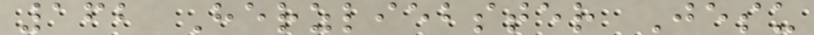162 Herzliebster Jesu
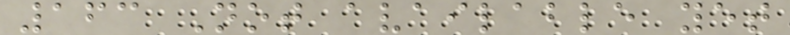163 Not available yet
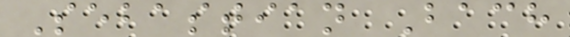Sebastian Bach
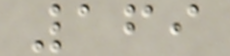169
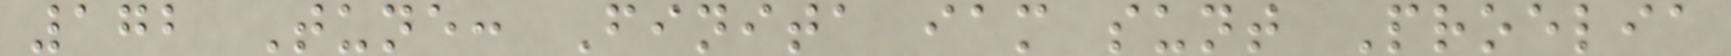172 Tune: Finita iam sunt Proelia
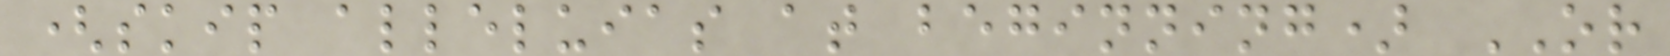(skip alleluias at beginning) OR
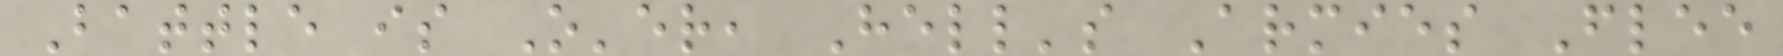Battle is O'er, Hell's Armies Flee
